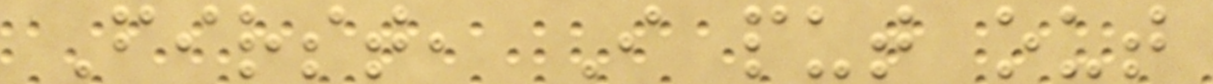First, I put out
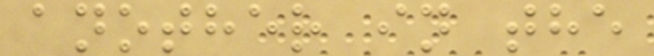another in the
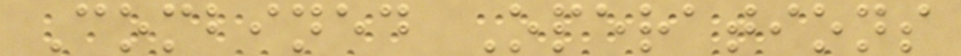Combined Operations
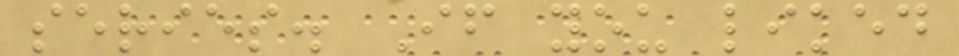series. If you liked
